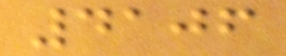4106
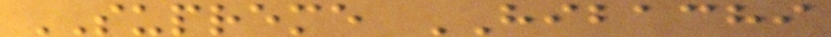SUPREME HIBACHI
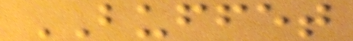BUFFET
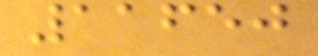11650
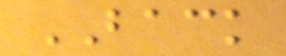BACK
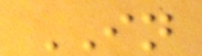IN
